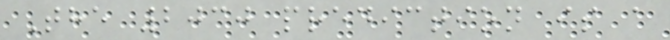The 2030 prediction is a
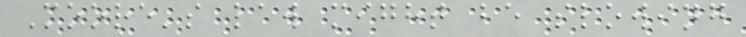Moore's law might be slowing
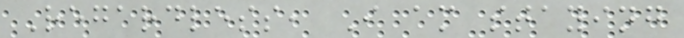Regardless, I am staying
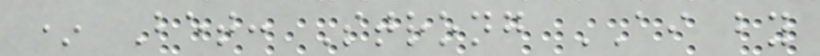* Bet: Strong AI by
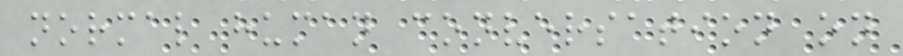normal human conversation on
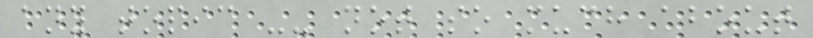any topic -- not so much about
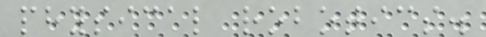physical robotics.
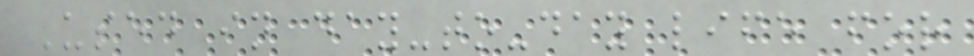Used in day-to-day life for
